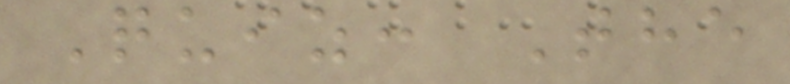Quiz: The
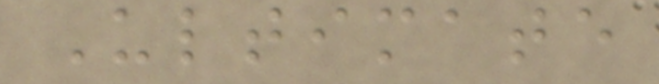Ultimate
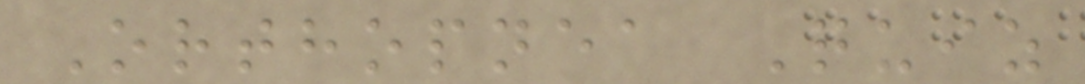Orthopnea Quiz
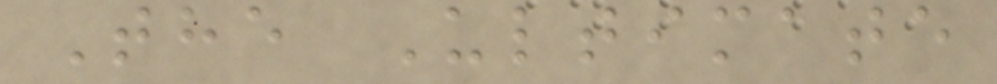The Ultimate
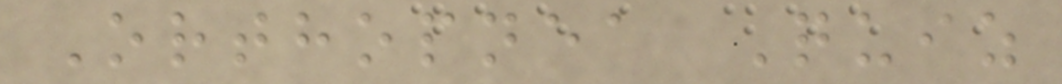Orthopnea Quiz
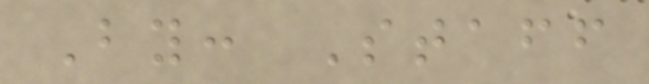By: Staff
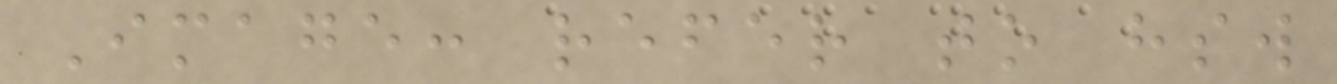Image: refer to hsw
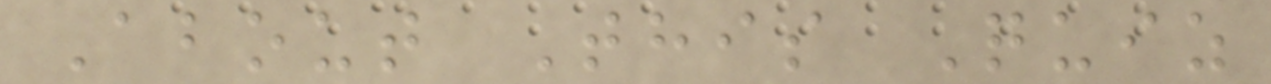About This Quiz
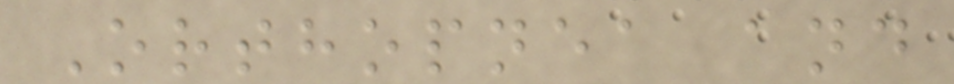Orthopnea and
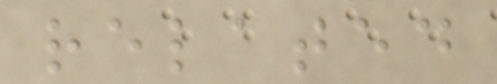related
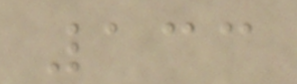133
